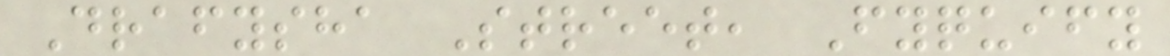Drafysha Street, Fyquify
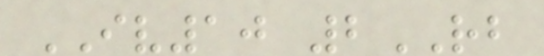IV10 2RB
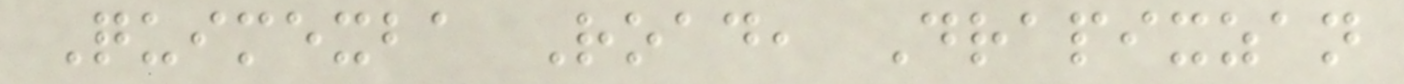Quimexba Road, Drapixzan
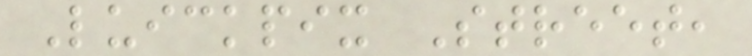Luickpix Street,
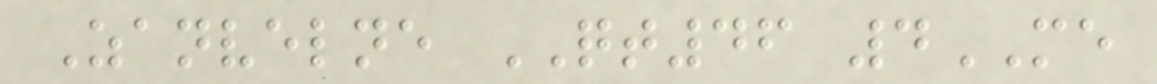Zanvelne QT46 4ME
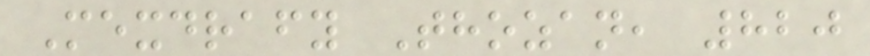Mexdrafy Thozan, 820
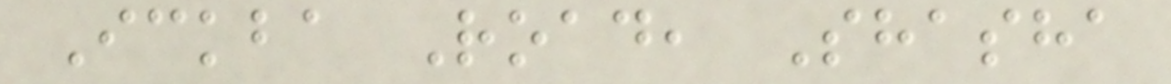Ickba Road, Shasha
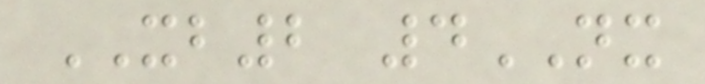XB2 4NX
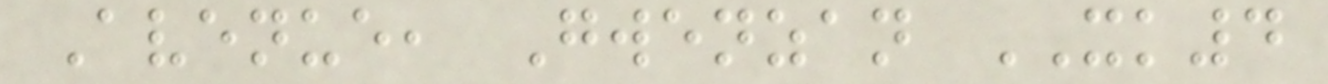Avenue, Gwenzan XK4
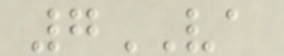7VA
